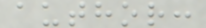author:
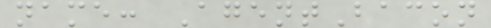name: AgentBacon
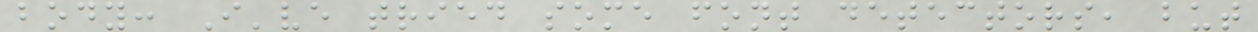body: I've tried some font detectors, but
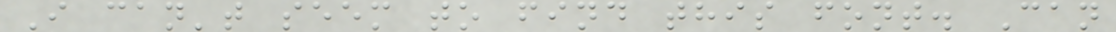I can't seem to find this font. Can
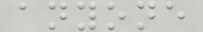anyone
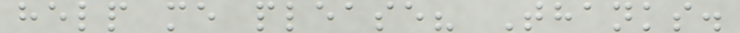help me please? Thanks.
